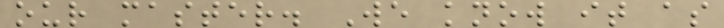our master. We know it as
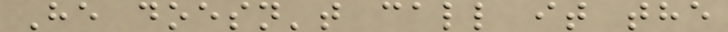He doesn't call it the
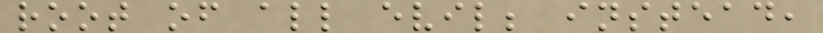root of all evil; instead,
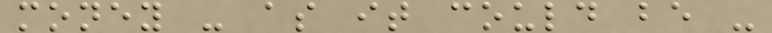money - as it could be -
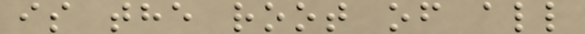is the root of all
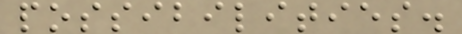possibilities.
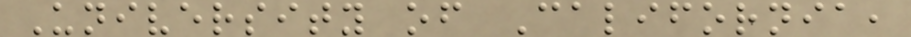University of California,
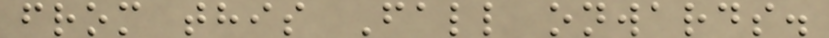from this Fall onwards.
